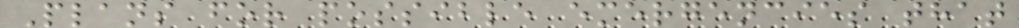Plans for possible emergencies that
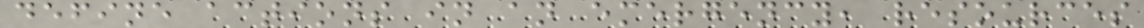define actions in an emergency, resources
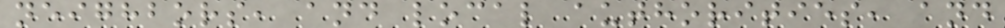neighbors, and local authorities, and
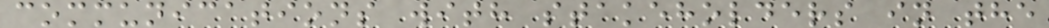communications with stakeholders in the
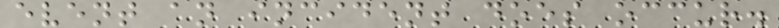event an incident does occur.
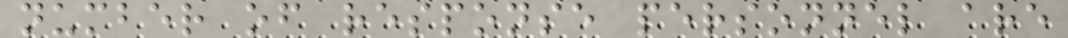number of response personnel are
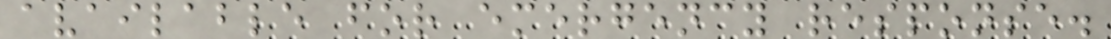available for emergency response.
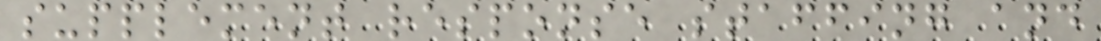supplement response staffing and
